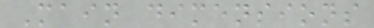Main dimensions
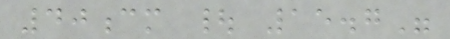40cm | 15.7"
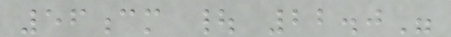56cm | 22.0"
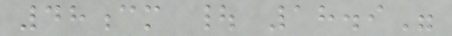48cm | 18.9"
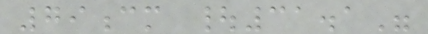79cm |31.1"
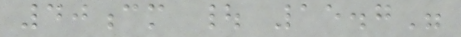40cm | 15.7"
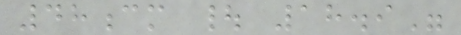48cm | 18.9"
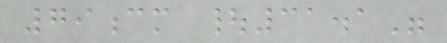79cm |31.1"
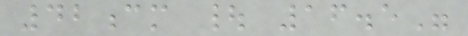42cm | 16.5"
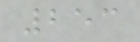253
